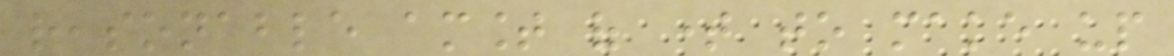reasonable amount of time to make up
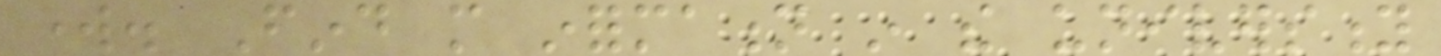work. Find more information in the university
